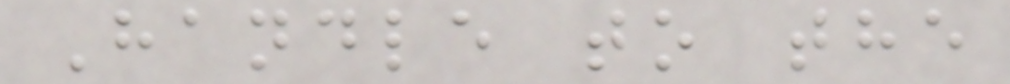Handle to the
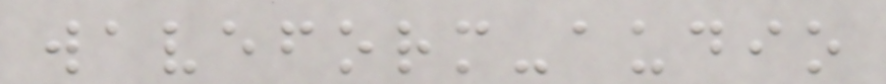waveform-audio
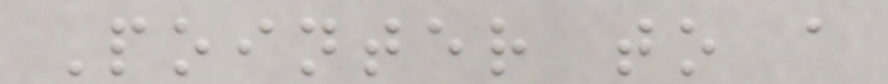Pointer to a
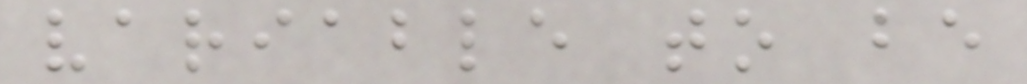variable to be
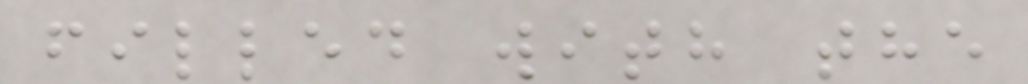filled with the
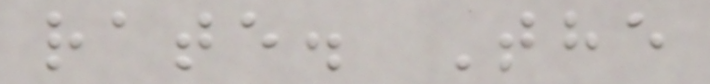rate. The
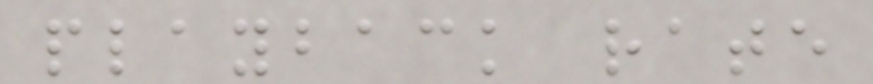playback rate
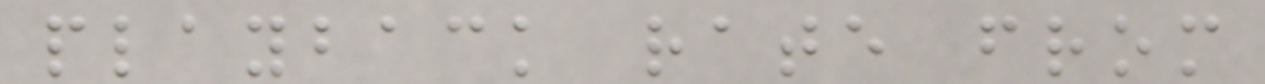playback rate from
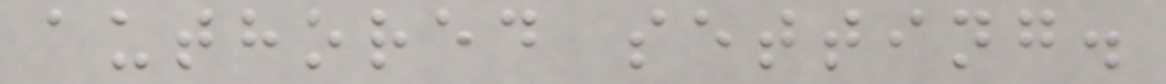authored setting.
